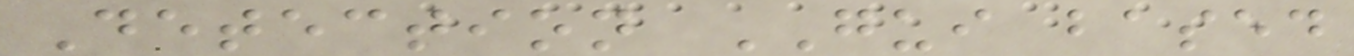Detection GUI based
